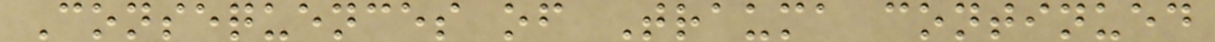Consequences of Trauma continued
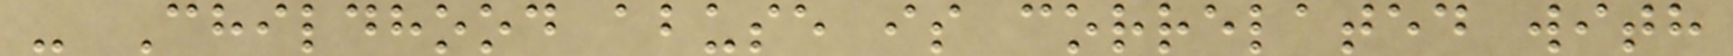- Childhood abuse is correlated with
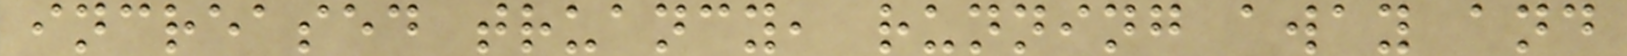increased truancy, running away and
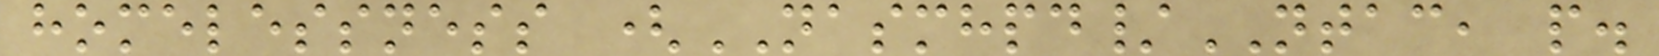homelessness (NASMHPD/NTAC, p.
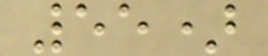55)
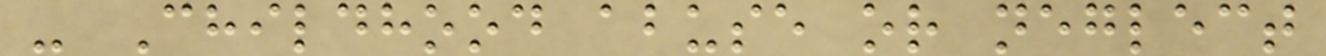- Childhood abuse or neglect
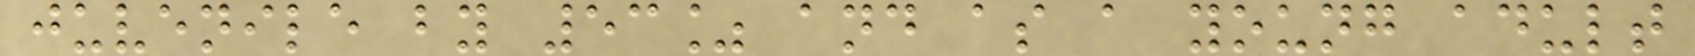juvenile by 53% and as a young adult
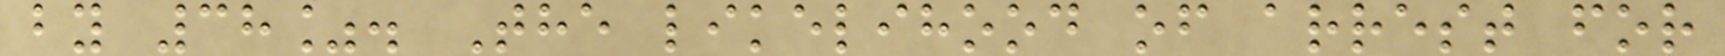by 38%. The likelihood of arrest for
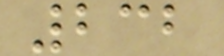232
